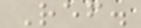Ref.
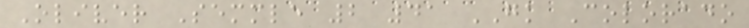Oliver Semmle 2 41 GK Colorado
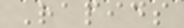Rapids
